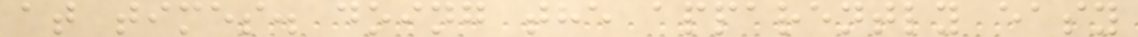at times. doing the apparently easy
